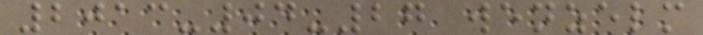2013-04-27 wenzelm
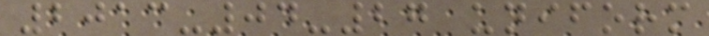2013-04-27 uniform
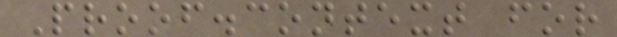Proof.context for
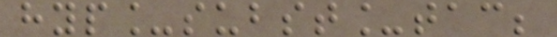hyp_subst_tac;
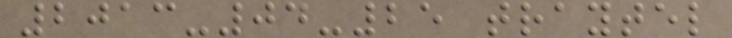2013-04-25 traytel
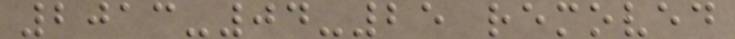2013-04-25 removed
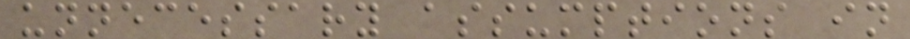unnecessary assumptions in
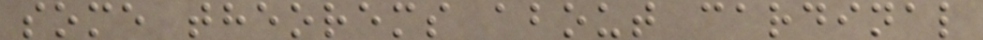some theorems about cardinal
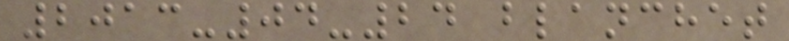2013-04-24 blanchet
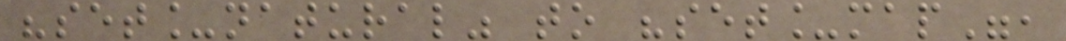"set_natural" to "set_map",
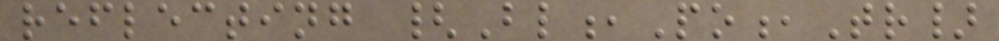reflecting {Bl,Po,Tr}
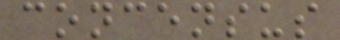concensus
